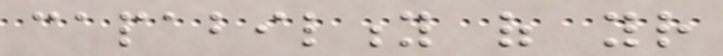capability of your
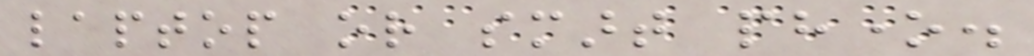laptop or smart phone.
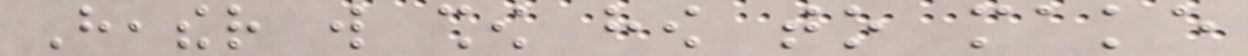Heather will show how to make
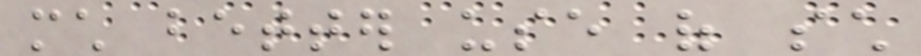much better use of such
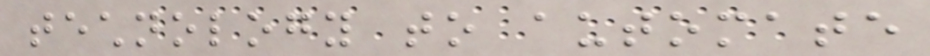technology to automate
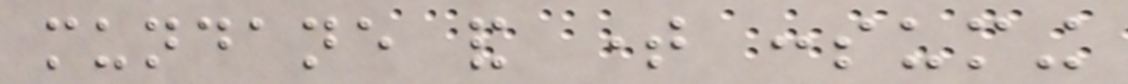mundane and time consuming
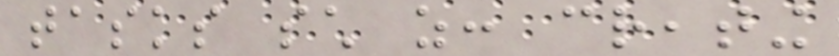tasks such as: creating
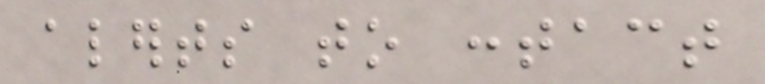alerts to contact
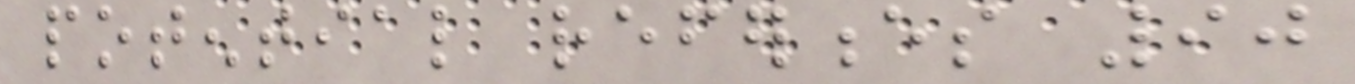potential references 90
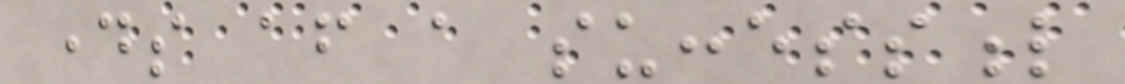days after a successful
